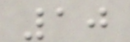10
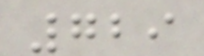729
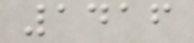1416
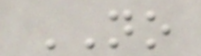NO
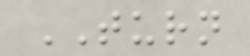TURN
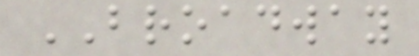BROADWAY
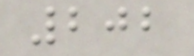202
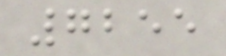7255
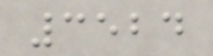3524
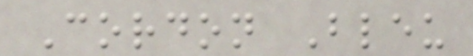Cordon Bleu
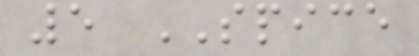5 SPICE
